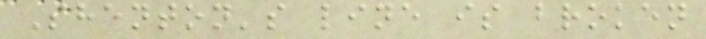Shenton's line is broken
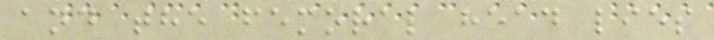and the femoral head lies
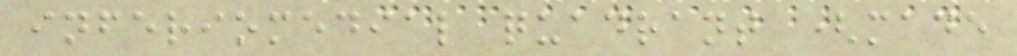inferiomedial quadrant (made
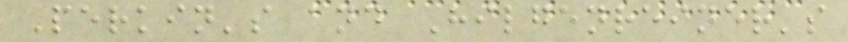Perkin's and Hilgenreiner's
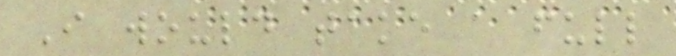I would take a full
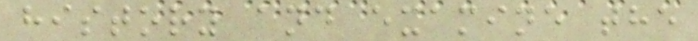history and examine the
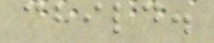child.
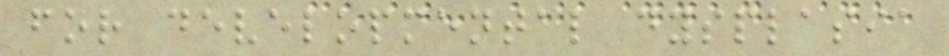for developmental dysplasia
